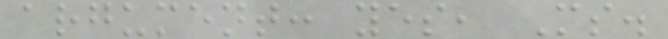argument: yes, Ms.
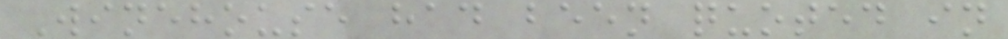Winehouse had been quoted in
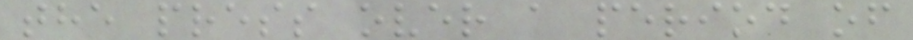the press over a period of
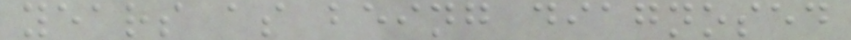years as being diagnosed
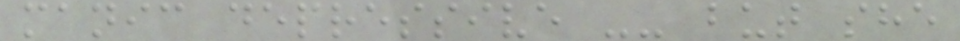manic depressive -- but she
